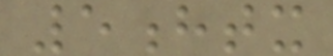5htx
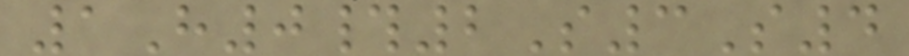1H0#2S3S4
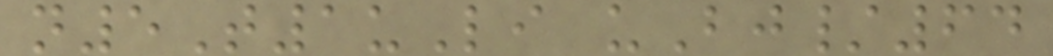n5T1uLi uBj/64
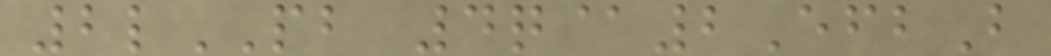2lPB 4q@2EfbB
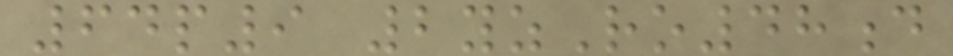64p9 2yzRo48d
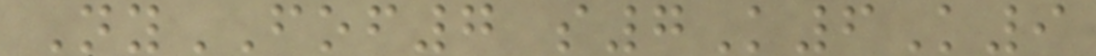NyFOF7 s7K6K9
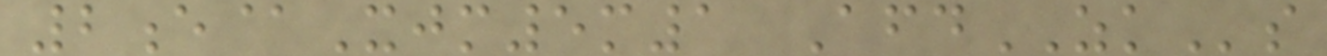2e@Xjm5m1 AfdZKs
